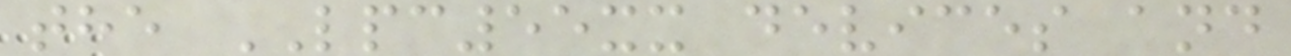the LPC55xx devices and
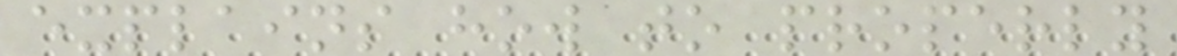explains how to properly
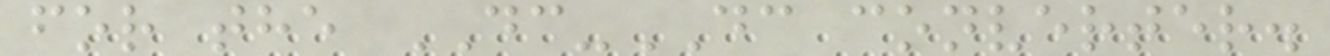for the DC-DC converter.
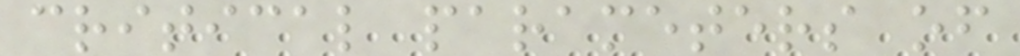critical parameters of
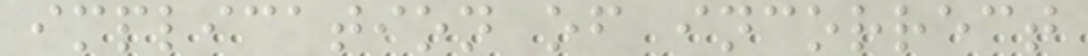implication of incorrect
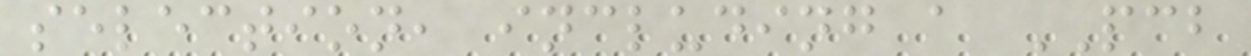selection, including a PCB
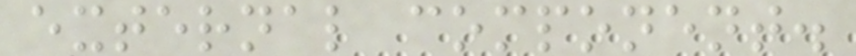external component.
